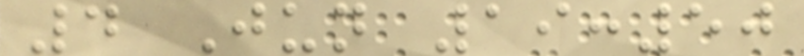4 Jun 19:50
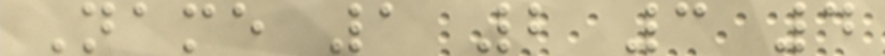Name 1 2 3 4
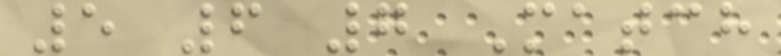5 6 7 Match
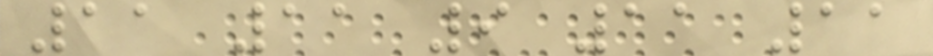11 11 9 11 11
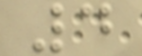4
